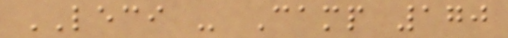LECI - Camp 170
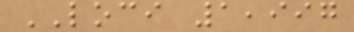LOCI 1,997
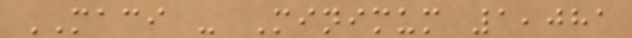MACI - Minimum 1,081
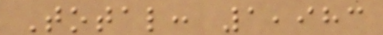Total: 1,983
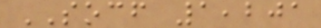SOCF 1,201
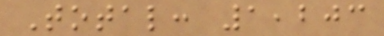Total: 1,203
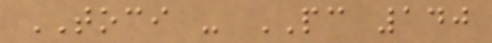TOCI - PC 140
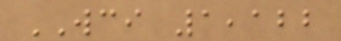WCI 1,122
